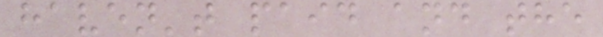haven't paid and the
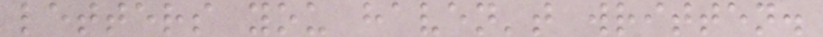letters you haven't written.
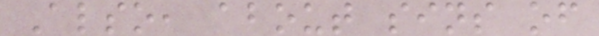Also, about sins of
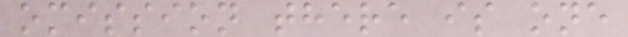omission there is one
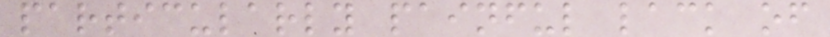particularly painful lack of
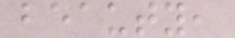beauty,
